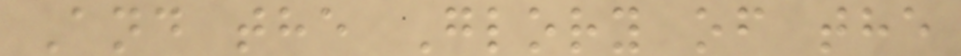And the Glory of the
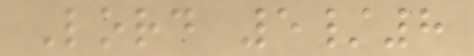Lord 5/8
